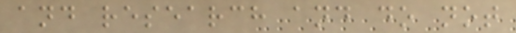and research and do not
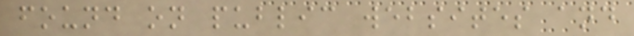found on public websites and
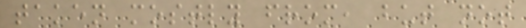taken mostly from, but not
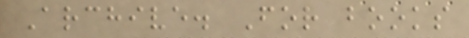Archive. For books
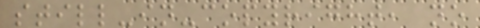still-in-copyright, no
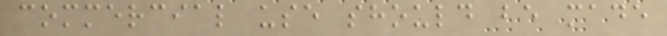commercial use should be made
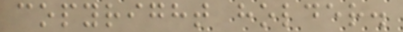copyright holder.
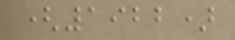(1922)
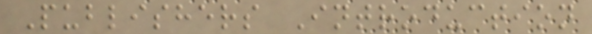Publishers Introduction
